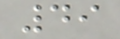49
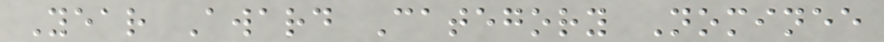Year Award Category Nominee
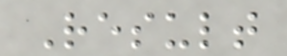Result
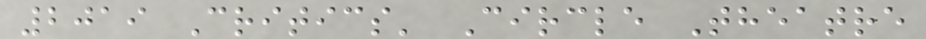2019 Critics' Circle Theatre
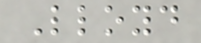Lloyd
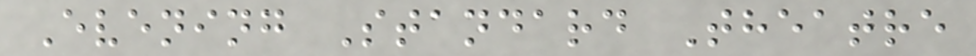Evening Standard Theatre
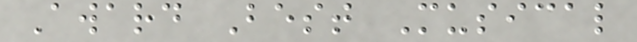Award Best Musical
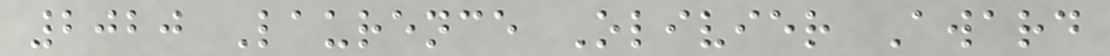2020 Laurence Olivier Award
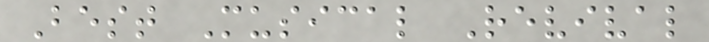Best Musical Revival
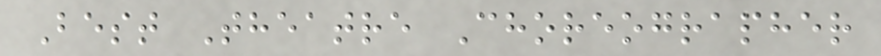Best Theatre Choreographer
